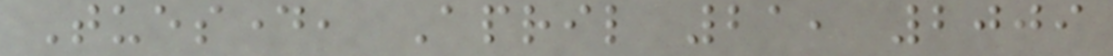Tuesday, April 21, 2009
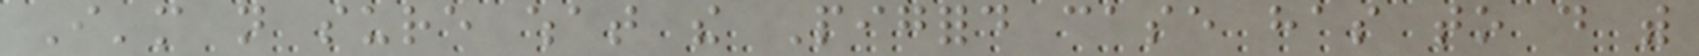I'm not sure what the Pigford case has to do with
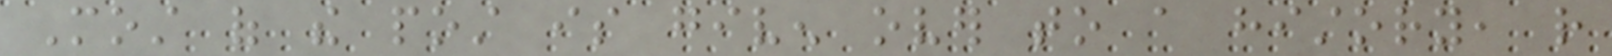Most of the post is given over to a history, rather
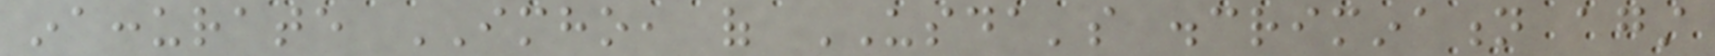inaccurate IMHO, of USDA's discrimination against
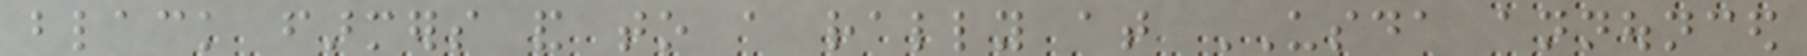black farmers and to a rally at USDA announced
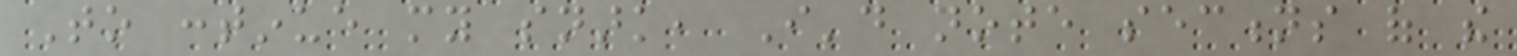To continue my snark, I'd note sections of the
